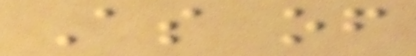As of
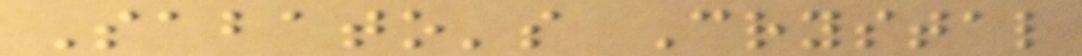Sabato's Crystal
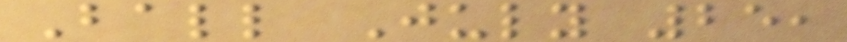Ball July 25,
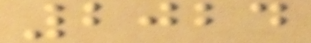2024
